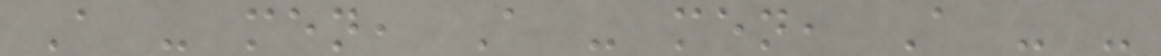A - men, A - men, A - -
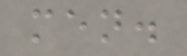men.
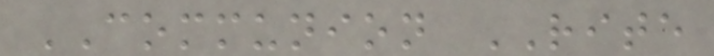COMMUNION RITE
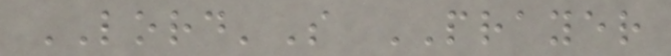LORD'S PRAYER
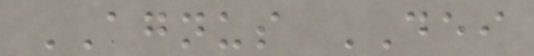AGNUS DEI
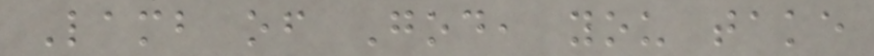Lamb of God, you take
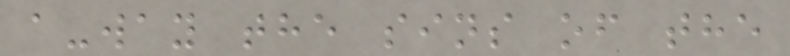a-way the sins of the
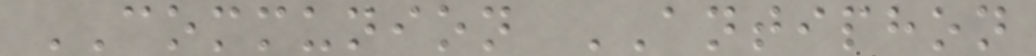COMMUNION ANTIPHON
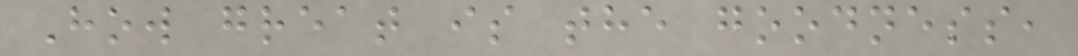How great is the goodness,
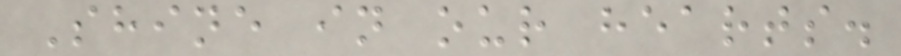Shine in our hearts.
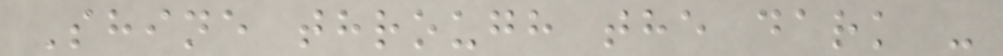Shine through the dark -
